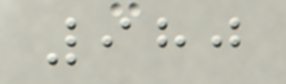980
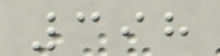398
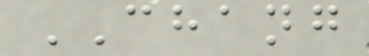CHANG
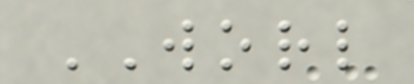WORL
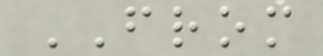FROM
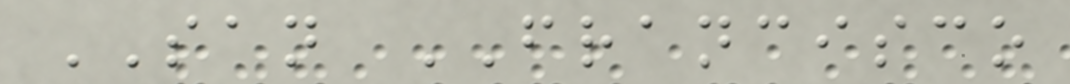SAN FRANCISCO
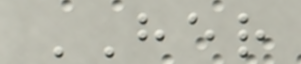HER
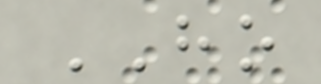HO
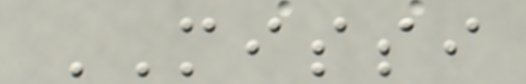MISSI
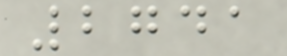2741
